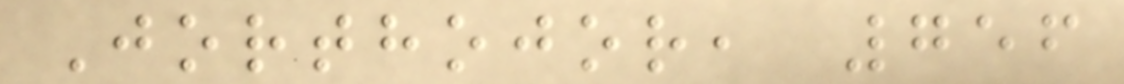Jorthojor, 756
